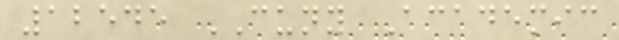12545 CUNY Academic
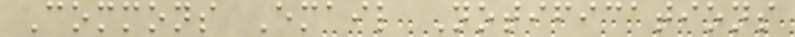Commons Email Notifications
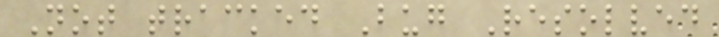Not tracked Bug Resolved
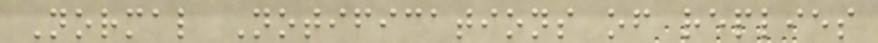Normal Notifications of replies
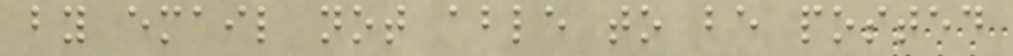by email not able to be posted
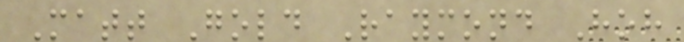Matt Gold Raymond Hoh
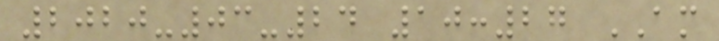2020-03-24 10:27 AM
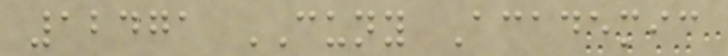12471 CUNY Academic
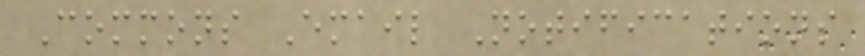Commons Email Notifications
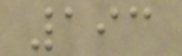193
